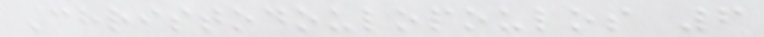Christodoulopoulos 6
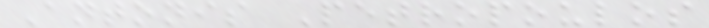Antonis Petropoulos
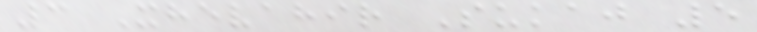3 Xhevahir Sukaj 5
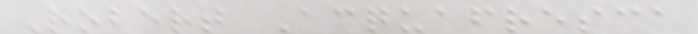Robert Acquafresca
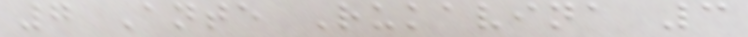7 Ante Rukavina 3
